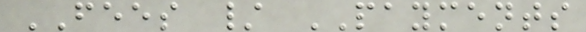FEES / PAYMENTS
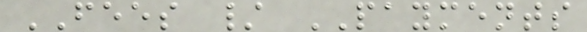FEES / PAYMENTS
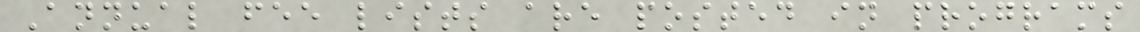Annual fee lists are posted in programs
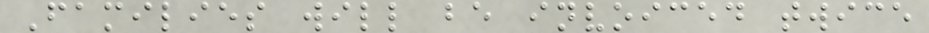Families will be invoiced twice
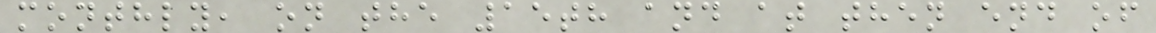monthly, on the 15th and at then end of
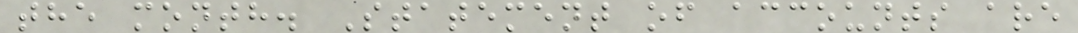the month. Statement of accounts are
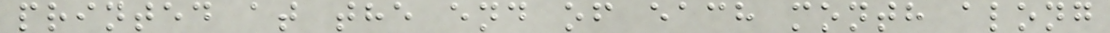printed at the end of each month along
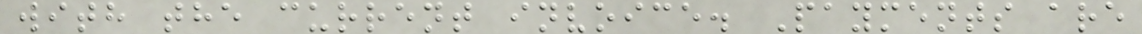with the current invoice. Payments are
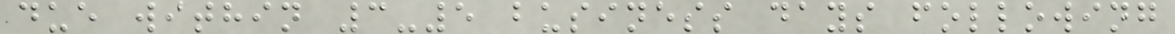due within 3-5 business days following
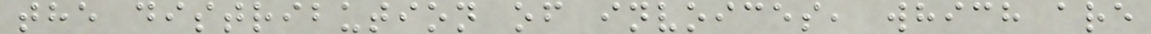the distribution of invoices, which are
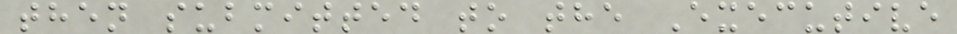then submitted to the Executive
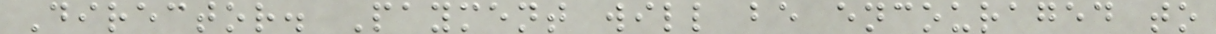Director. Payment will be encouraged to
